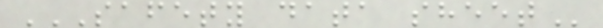SAFETY DATA SHEET
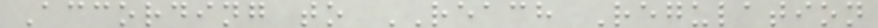According to REACH Regulation
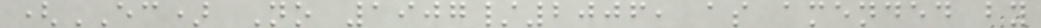(EC) No 1907/2006, as amended by
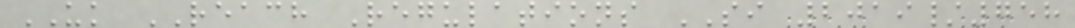UK REACH Regulations SI 2019/758
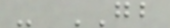- GB
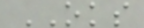OKS
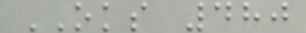OKS 480
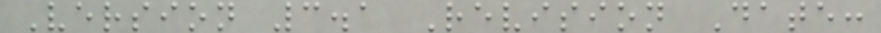Version 3.1 Revision Date:
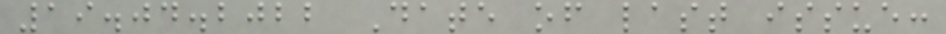19.04.2022 Date of last issue:
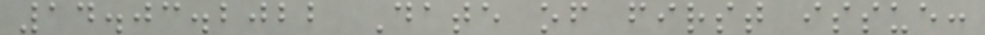14.03.2022 Date of first issue:
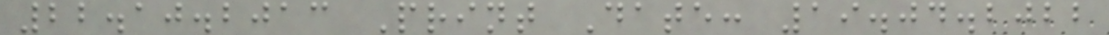22.10.2013 Print Date: 19.04.2022
